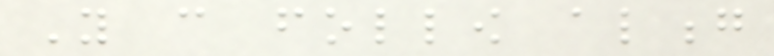You can follow along
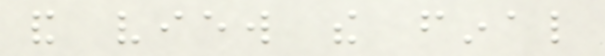and view the final
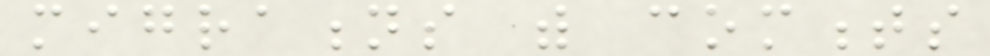migrations with comments
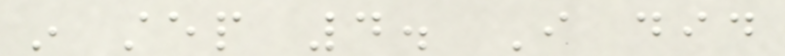in step 4. I did
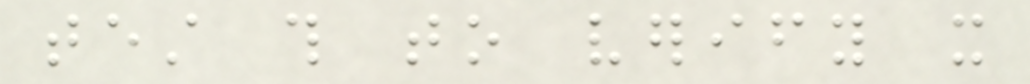test this to verify it
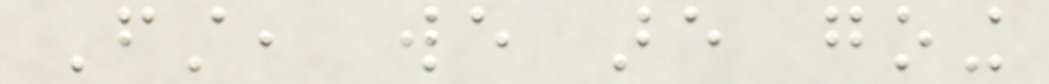First, we are going
